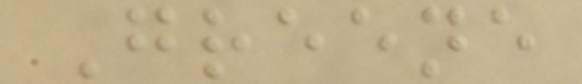Greene
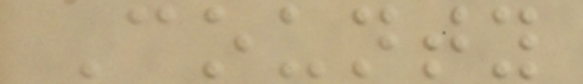County
